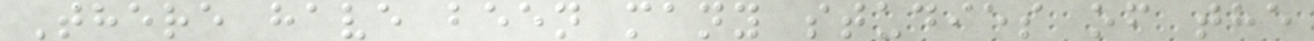There have been many studies of the
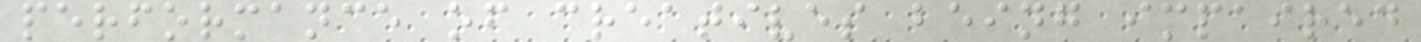performance of creatives being impaired
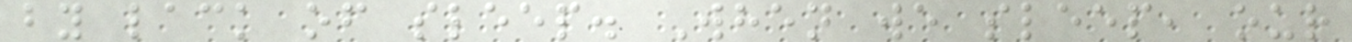by lack of sleep. When we sleep, our
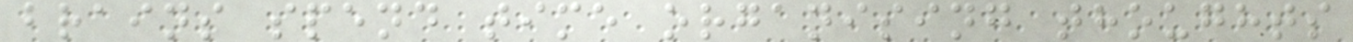brains spend time organising thoughts
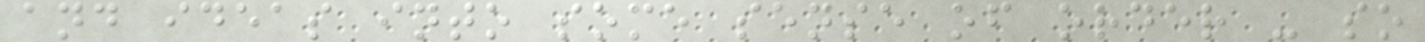and ideas into some sense of order - so
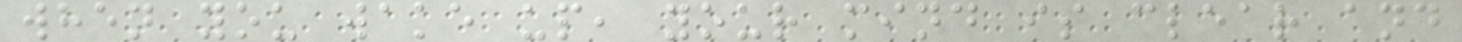when you wake up, your mind is clear and
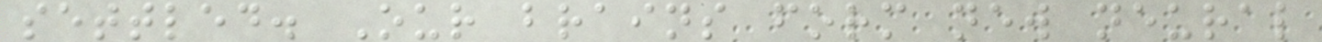settled. Our brains form new neural
